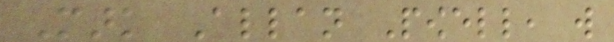Mark Allan Powell, will
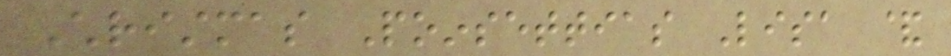Christmas Poinsettias Lisa &
